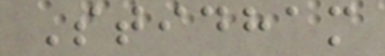Stidham
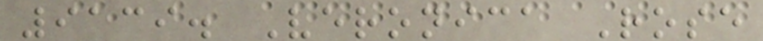9139. Veronica Rose
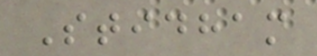Stidham
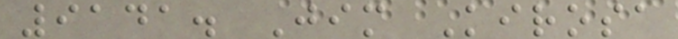9141. Jim Kirosa
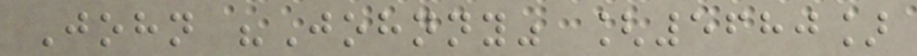John "Johnny" [5680]
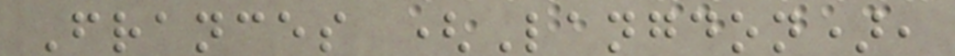Frances (Langdon),
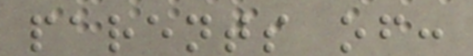parents of:
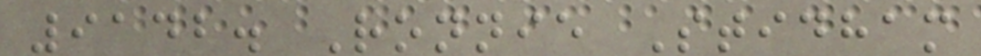9142. Ronnie Stidham
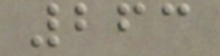263
